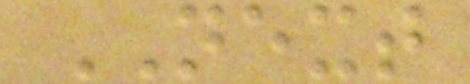NEXT
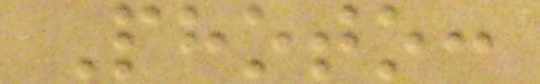Photo:
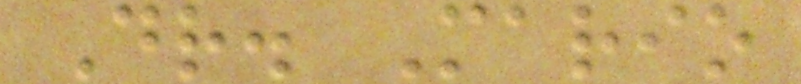Dr. Mario
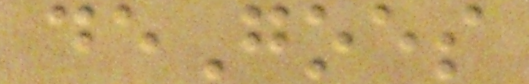deGoes
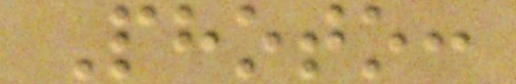Photo:
